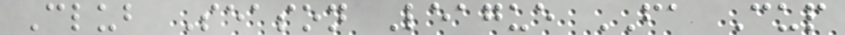Club Season League FA Cup
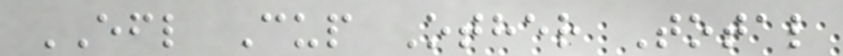EFL Cup Other Total
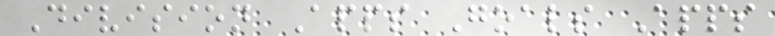Division Apps Goals Apps
